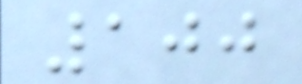100
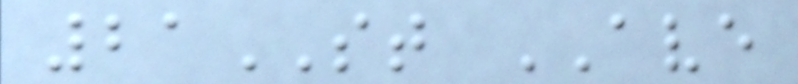21ST AVE
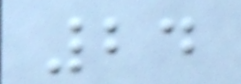24
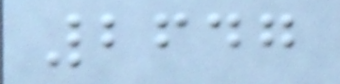2647
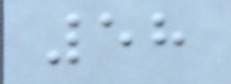58
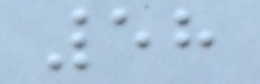58
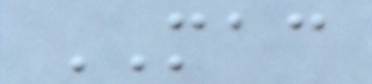MAC
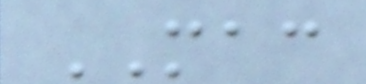MAC
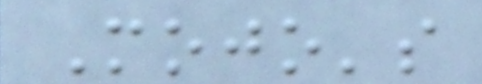Mojo's
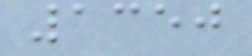1350
